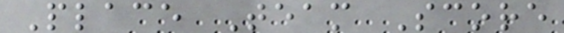Place Team Score
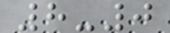8-0
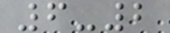6-2
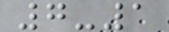7-1
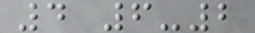4 6-2
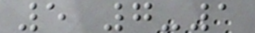5 7-1
